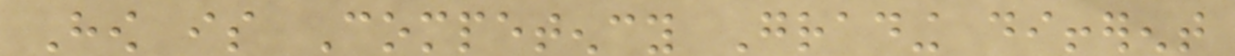How is Competency Grading different
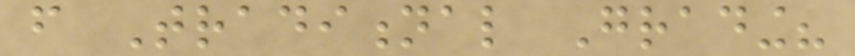from Traditional Grading?
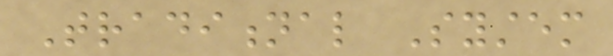Traditional System
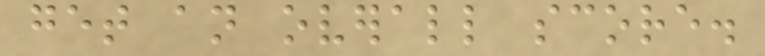get an overall score.
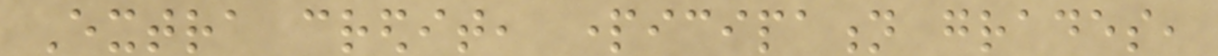Extra credit, participation grades,
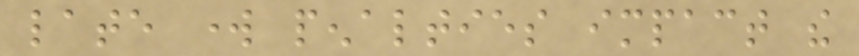late work penalties impact the
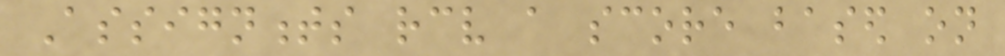Assignments receive a score based on
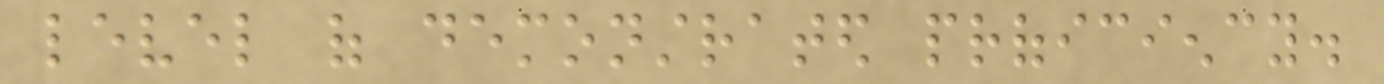level of demonstrated proficiency.
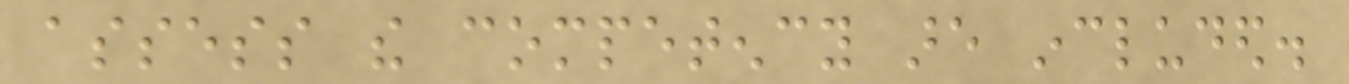assess the competency are included.
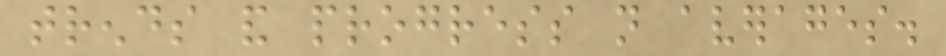trends and progress not averages.
